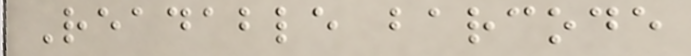Readable barcode
